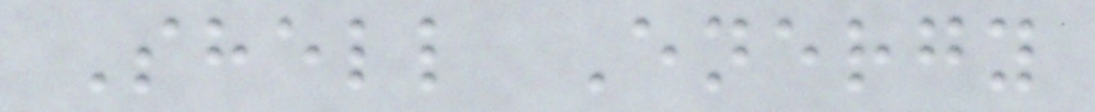Shell Energy
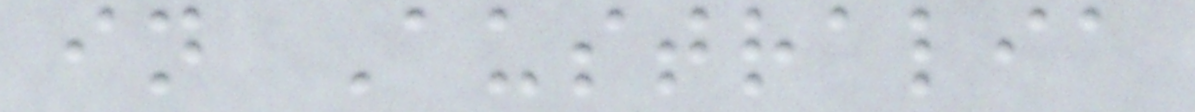in Australia
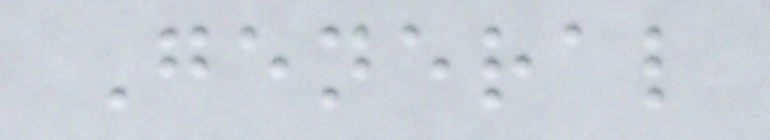General
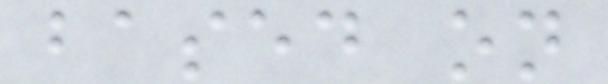based on
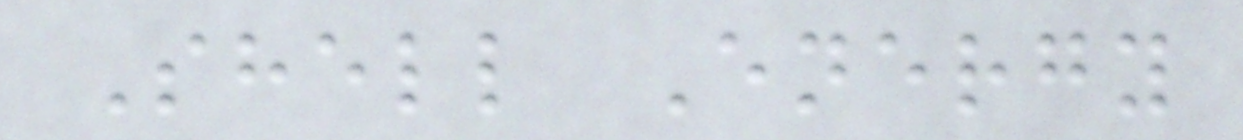Shell Energy
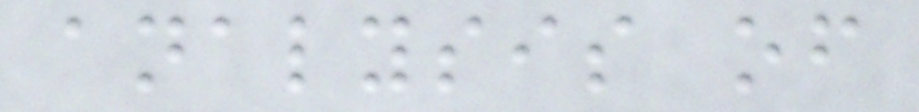analysis of
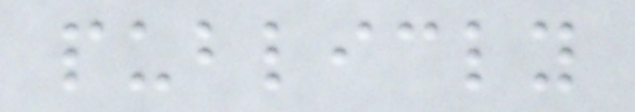publicly
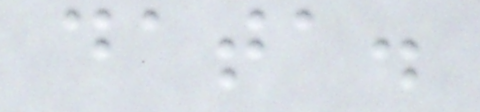data.
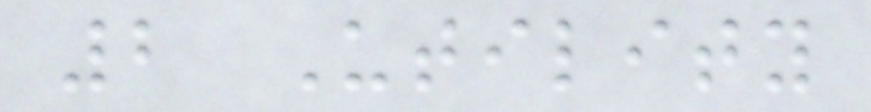2 Utility
